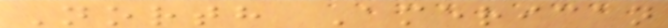North American
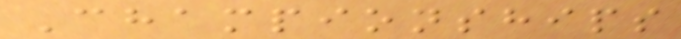Championships
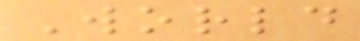World
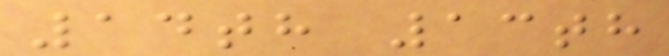14th 13th
